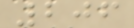206
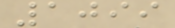1099
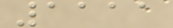1111
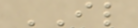IL
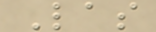Las
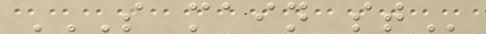S MAIN ST
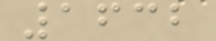1632
